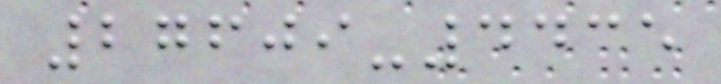27609-4435
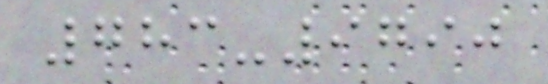783-9790
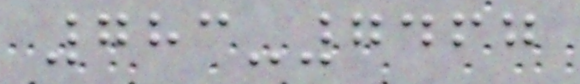783-7467
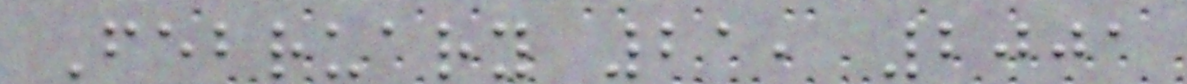February 21, 2001
